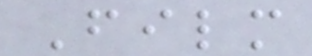Film
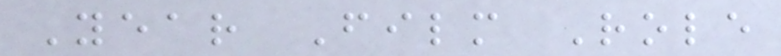Year Film Role
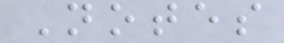Notes
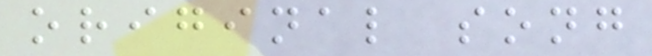original song
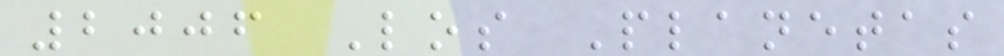2006 Los Planetas
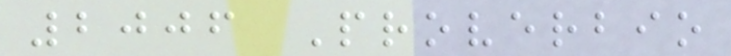2006 Proverbio
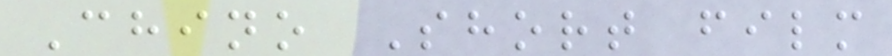Chino Short film
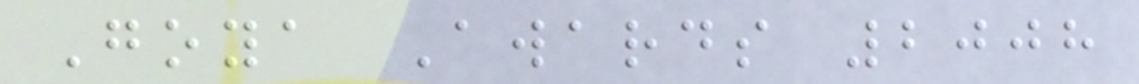Goya Awards 2008
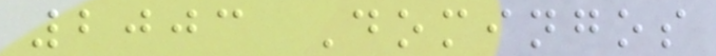2003 Domingos
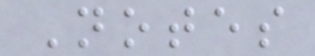Notes
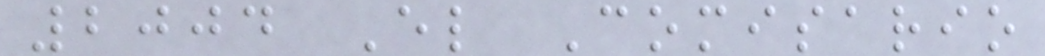2004 El Comisario
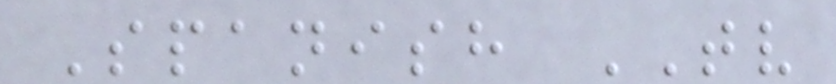Spanish TV
